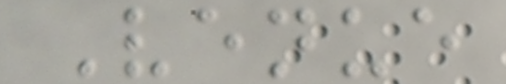Venue
